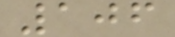106
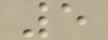5
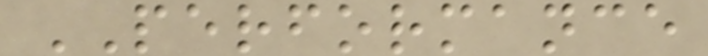PERFORMANCE
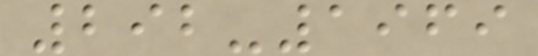292-1969
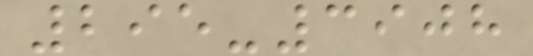295-3908
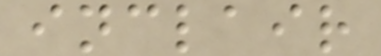inclair
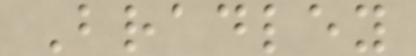Bradley
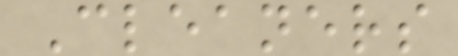Cleaners
